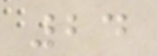24
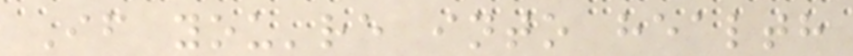If you're into health
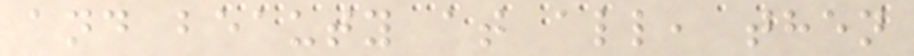and beauty at all, then
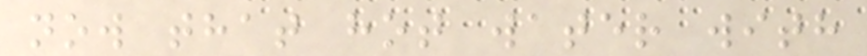now that hot water with
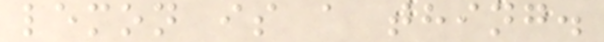lemon is a thing.
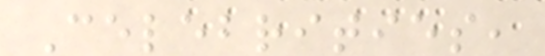Celebrities,
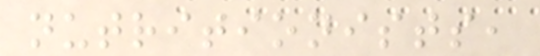nutritionists,
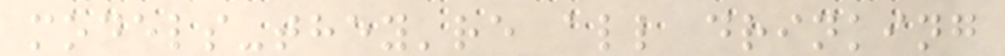models-they're all drinking
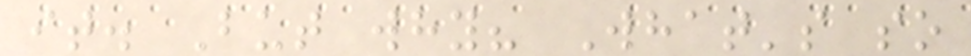it. But why? What's so
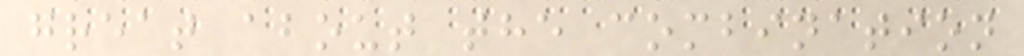great about the combination
